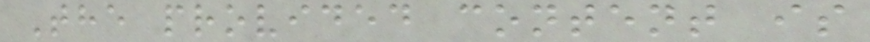The provided content is
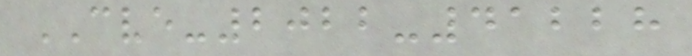CVE-2022-41228
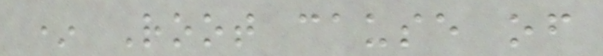* Root cause of
